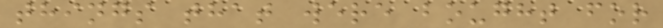things that were bought for
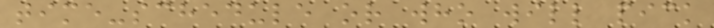time-schedule or who will pick
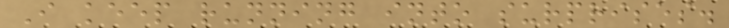I keep running into surprises.
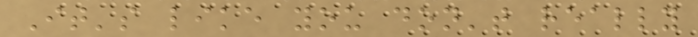It's like you don't really
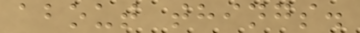about things.
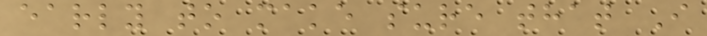early to make sure that I
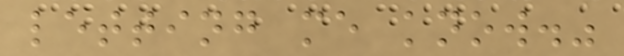letting me know."
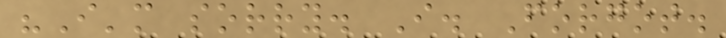"I'm sorry. I. Forgot.
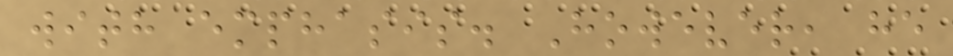with emphasis. However, he
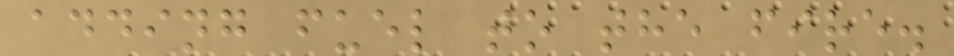adding fuel to the fire.
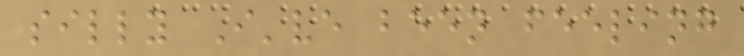silly I've been feeling
